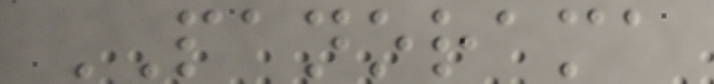PANORAMA
